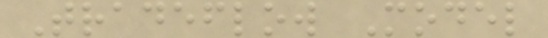Tradeflow Model
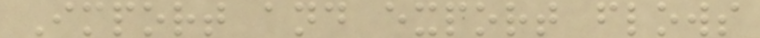Import and export flows
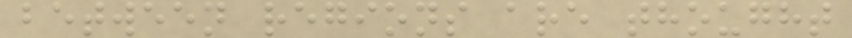between regions are thought
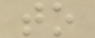to
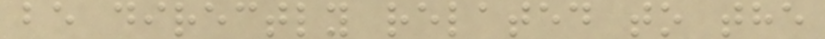be directly related to the
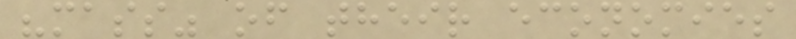"mass" of their economies
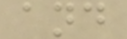and
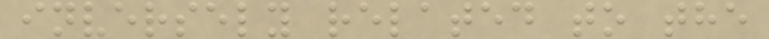inversely related to the
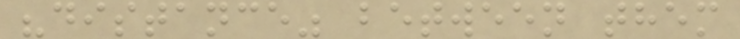"distance" between them
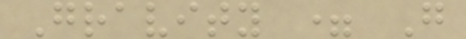Gravity = G
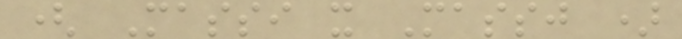( Massi x Massj )
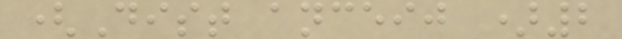(Dist anceij )2
